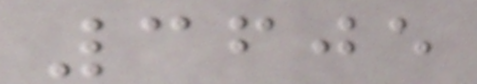3605
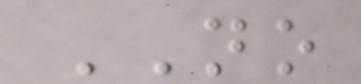NO
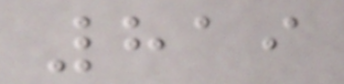819
